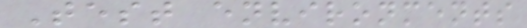Test environments
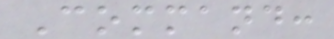Command:
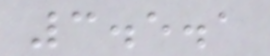3.5.1
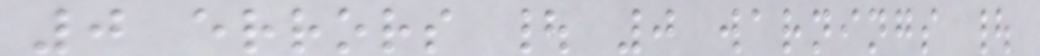0 errors | 0 warnings |
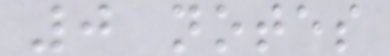0 notes
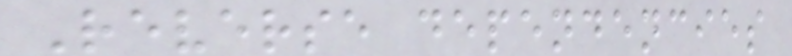Reverse dependencies
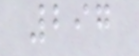297
